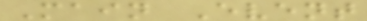Main Event
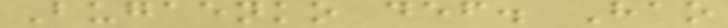Bugaenko def. Hao
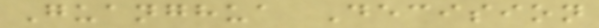Guanghua Decision
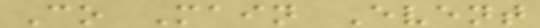Co Main Event
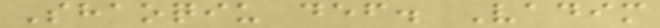Shaoqiu def. Vadim
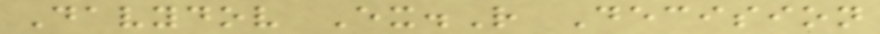Davydov Ex.R Decision
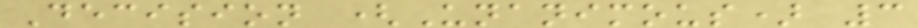Decision (Unanimous) 3
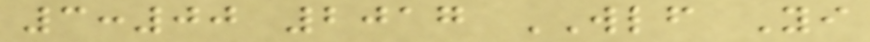3:00 2017 WLF Yi
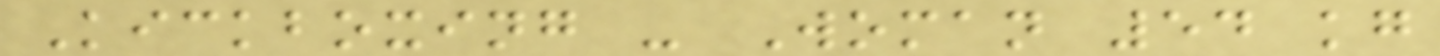Kickboxing - Woman 54 kg
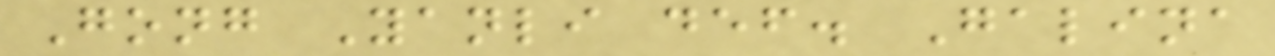Gong Yanli def. Galina
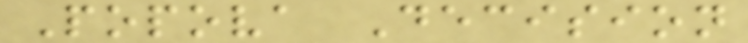Popova Decision
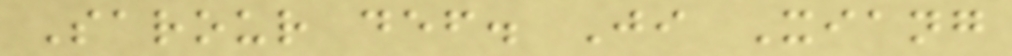Sarour def. Ji Xiang
